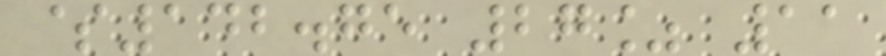$142.75 27% 11
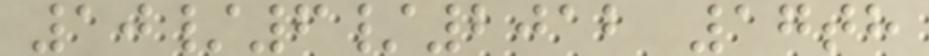10/6/2012 17th
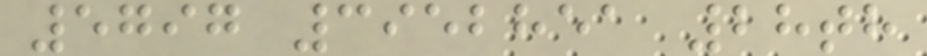5797 3952851 28th
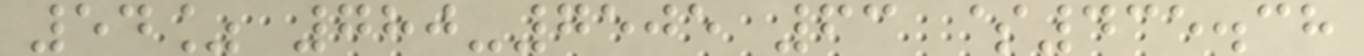54% 780-7505 63 $435.38
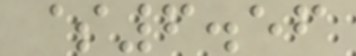$6.56
